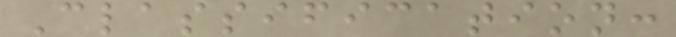Classification:
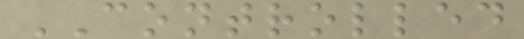CONTROLLED
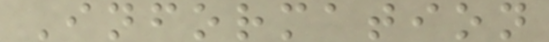Information
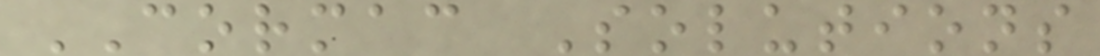CORMAC Solutions
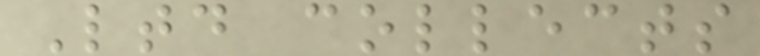Ltd collects
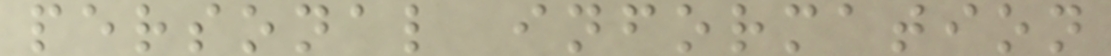personal information
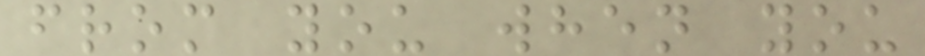from you when you
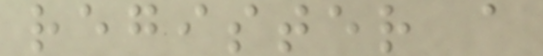register a
